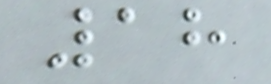18
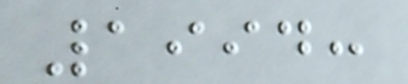1994:
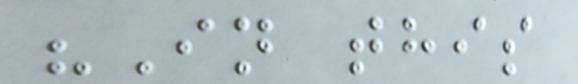"In this
